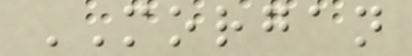MORGAN
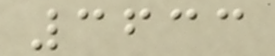3633
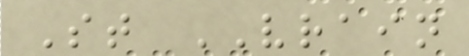St VRAIN
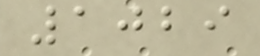1029
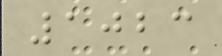1023
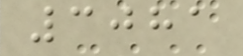3081
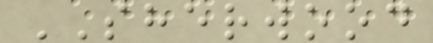SHERWOOD
